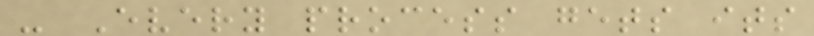- Every process gets its
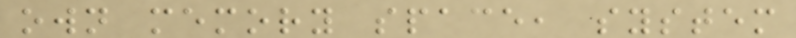own memory space, system
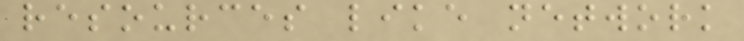resources like network
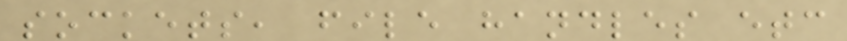sockets, file handles etc
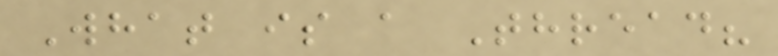What is a Thread?
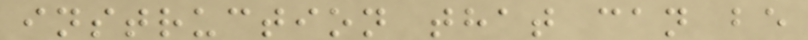instruction that can be
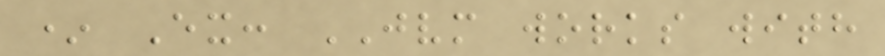* Ex: JVM works with
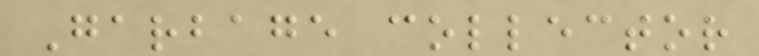Garbage collector
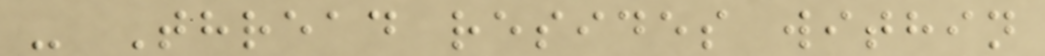- Thread resides within
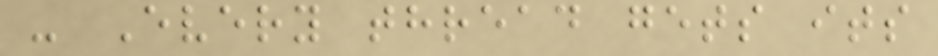- Every thread gets its
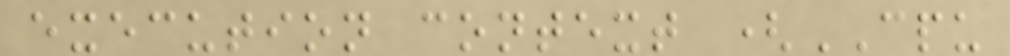execution context (CPU
